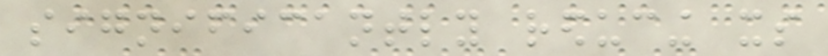significantly reducing its
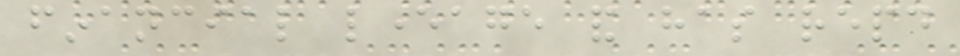financial leverage and has repaid
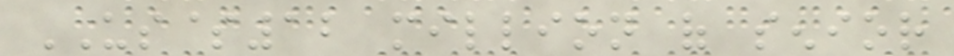US$12 million of senior
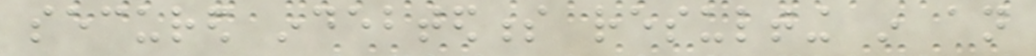secured indebtedness resulting in an
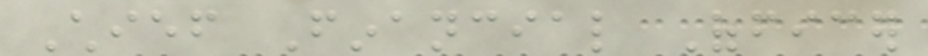Chief Financial Officer
